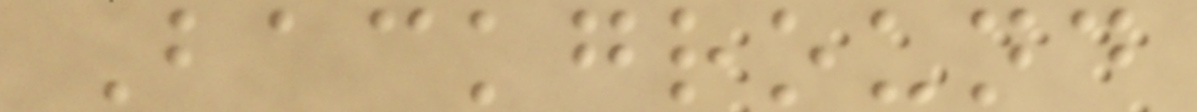Background
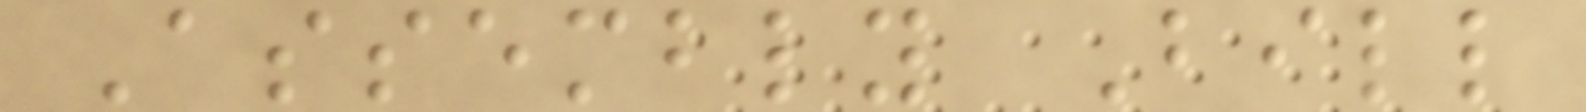Assembly Bill
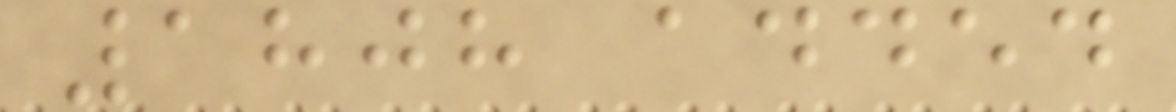1808 added
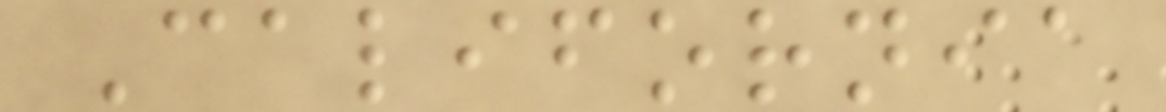California
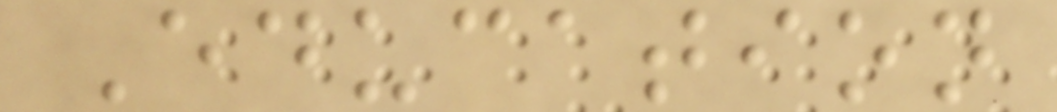Education
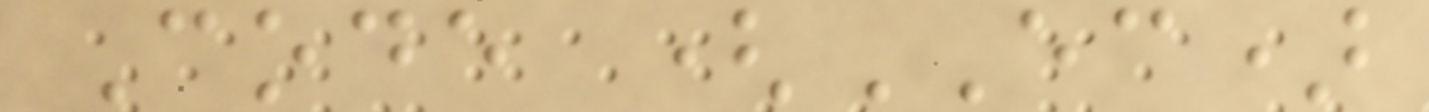Code (EC)
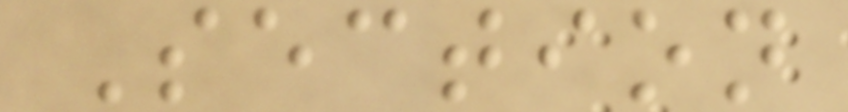Section
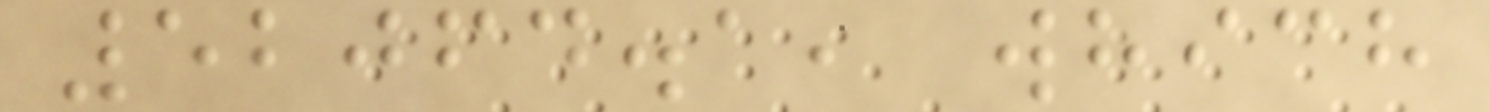52064.1, which
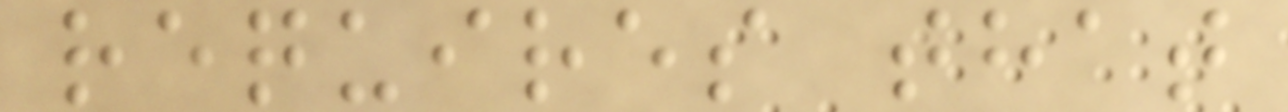requires that
